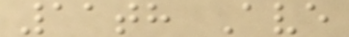11th Ave
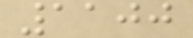1100
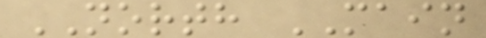NORTH MAIN
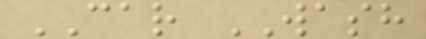CAR WASH
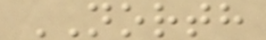NORTH
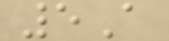5A
